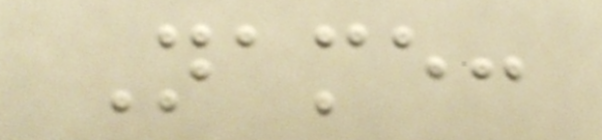Name:
